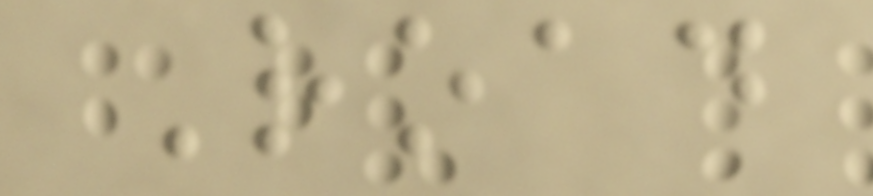Road
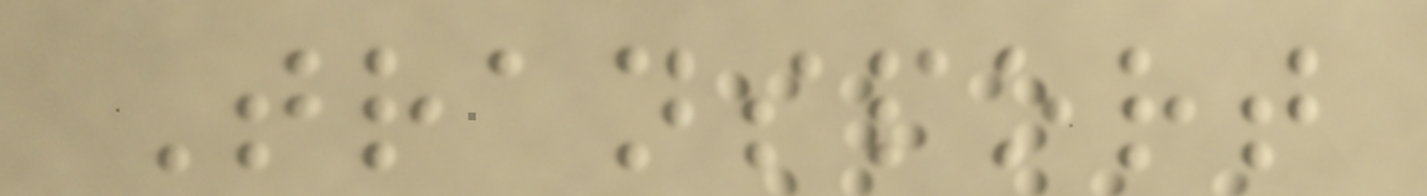Transport
